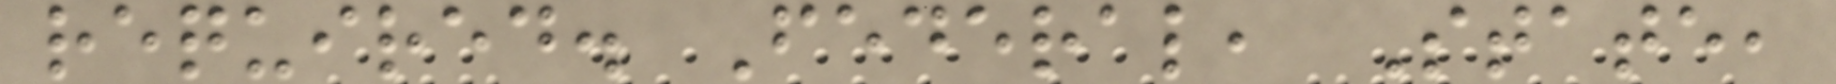required. Federal, State,
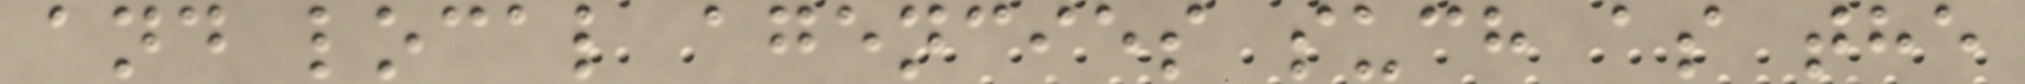and local agencies such as the
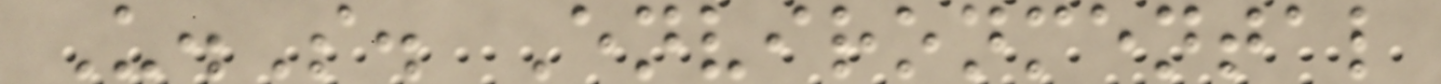U.S. Environmental
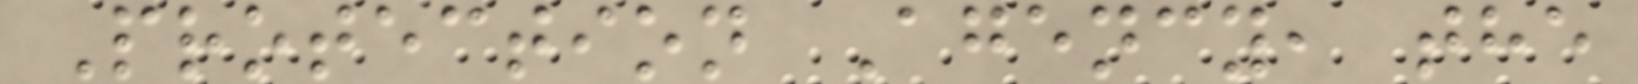Protection Agency, the
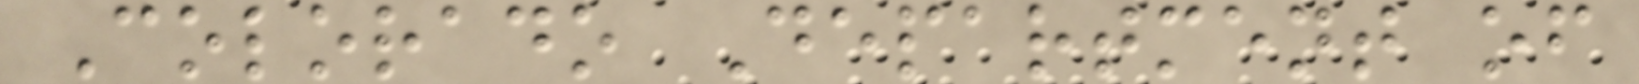Colorado Department of
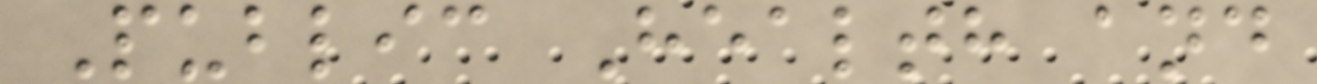Public Health and
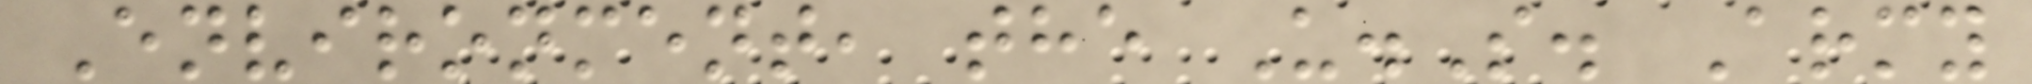Environment, the U.S. Army
